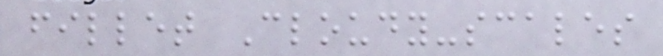fillet Cloudy-scales
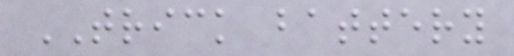TRICK battery
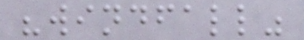"windfall"
